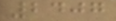2407
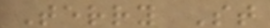Terry St
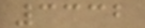3332
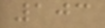103
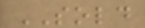SOLD
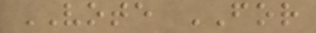VOTE FOR
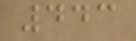443
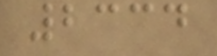2334
